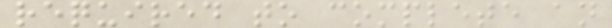required to complete an
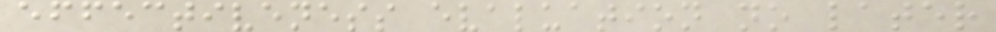effectiveness evaluation no later
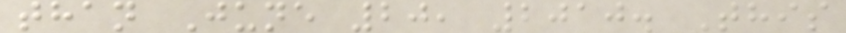than June 20, 2010. This
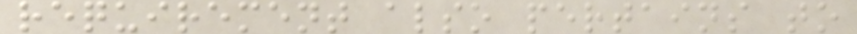requirement also pertains to
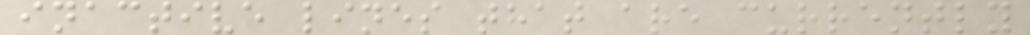inactive lines that are currently
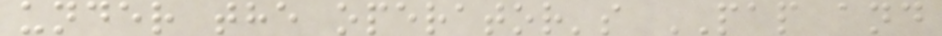under the operator's PAP and
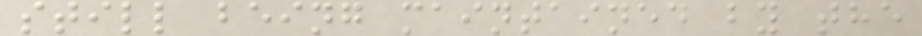still being maintained by the
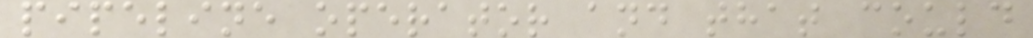pipeline operator and that could
